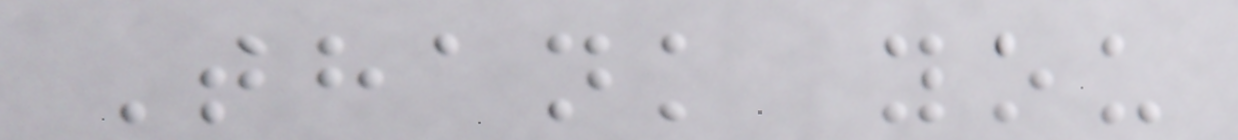Thank you
